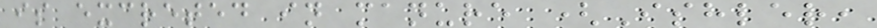is excreted in manure (Ishler,
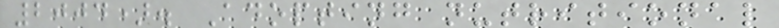2004). Adopting nutritional
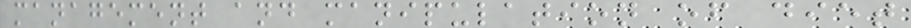management and manipulation of diet
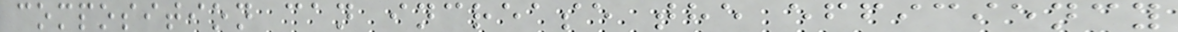composition can increase the efficiency
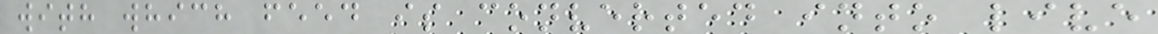with which feed is converted into live
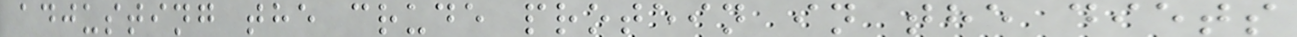adjusting the crude protein in the diets
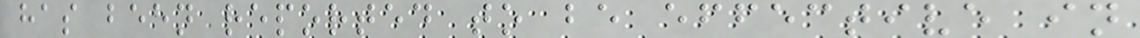has been reported to be effective in
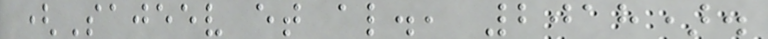(Sajeev et al., 2018).
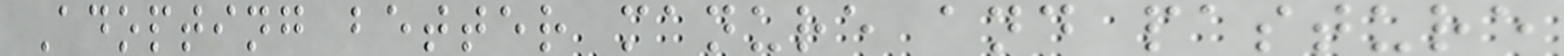Adopting better manure and pasture
